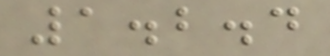1.2.4
